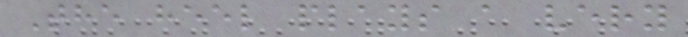The heel plays a very
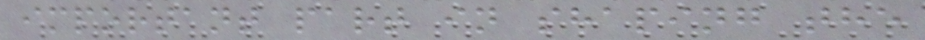important part in shaping the
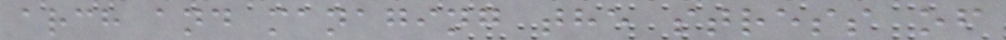arch and managing the stress of
